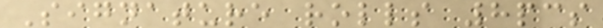Signature rolls 8pcs
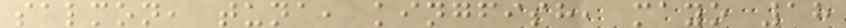salmon, tuna, kingfish, mayo 18
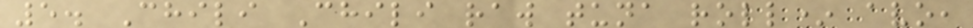5. Chili Chili raw tuna roll* avo,
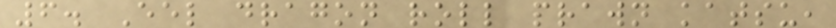6. Eel dragon roll prawn katsu,
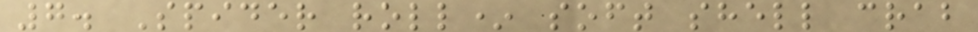7. Spider roll* soft shell crab
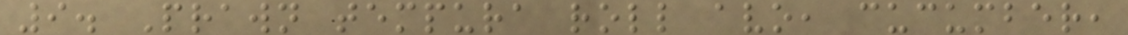9. Prawn tempura roll avo, cucumber,
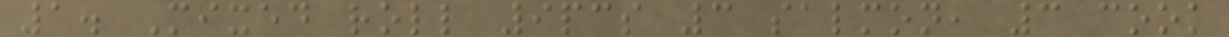1. Mixed roll 9pcs 3 salmon, 3 cook
